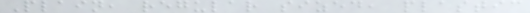Plain, regular sized, plastic
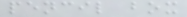pencil box
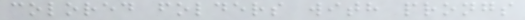colored folders with prongs
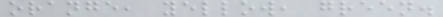orange, yellow, green.
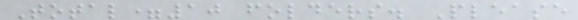Total=10 folders. Please
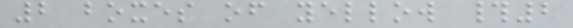2 boxes of yellow #2
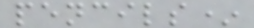pencils*
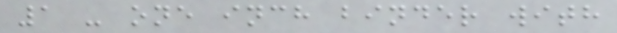1 - one inch binder with
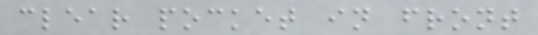clear pocket in front
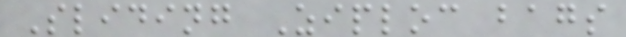Sliding Ziploc bags
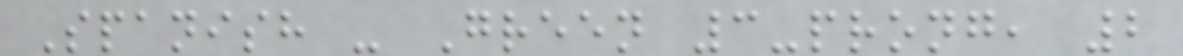Spanish - Green 3-prong, 2
